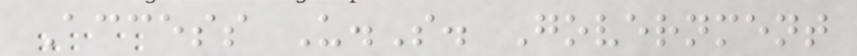Access U.S. Government
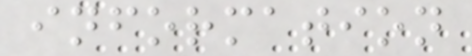information
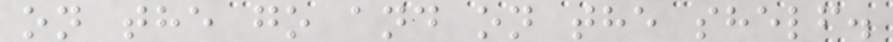on the go and on the shelf.
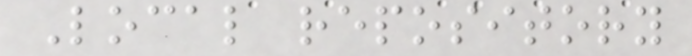Local repository
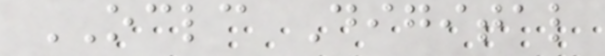OCLC Digital
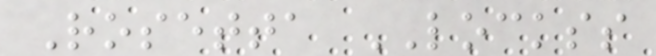Rosetta LOCKSS
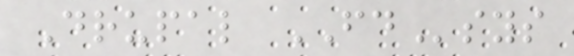Drupal FDsys
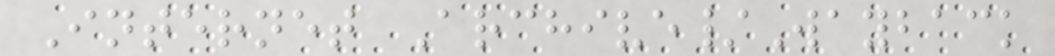Internet Archive/Wayback
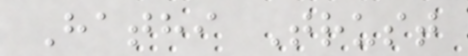Hathi Trust
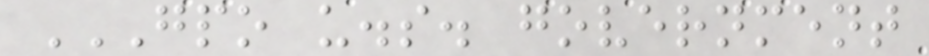GPO U.S. GOVERNMENT
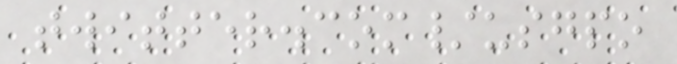twitter.com/usgpo
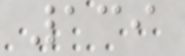139
